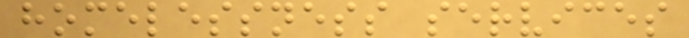homelessness services
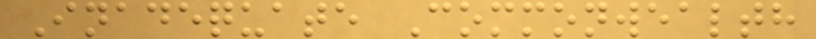Inadequate Commonwealth
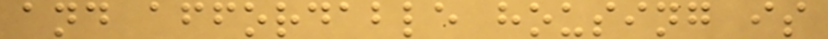and affordable housing is
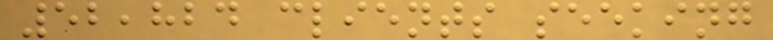52,824 clients seeking
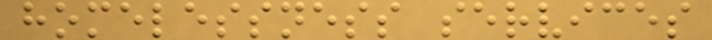homelessness services
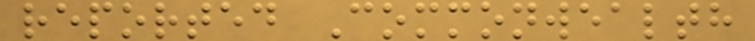reported Commonwealth
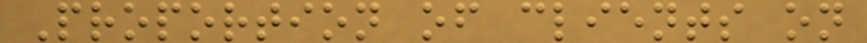Proportion of clients on
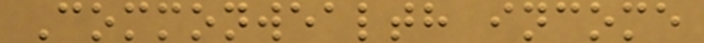Commonwealth income
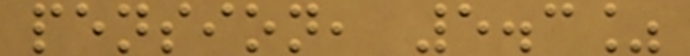pension, 5.3%
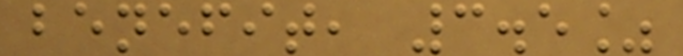benefit, 3.5%
